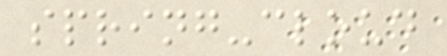spring-cloud
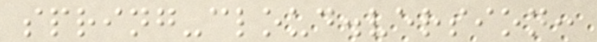spring-cloud.version:
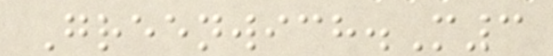Greenwich.M3
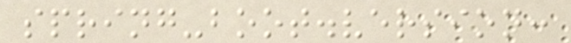spring-boot.version:
